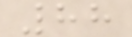88
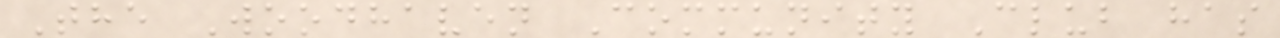The Woodhaven Community Club has
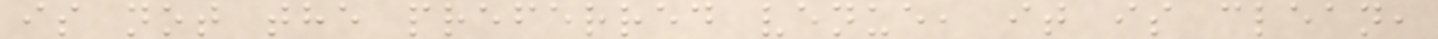is not the preferred venue, it is clean,
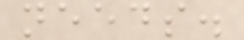needs.
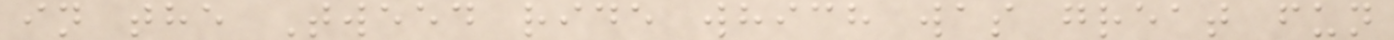in the Tweed ride which was great fun
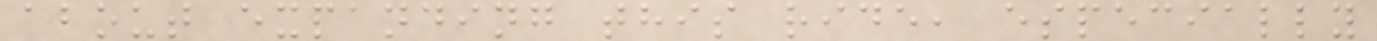about expanding this ride, especially
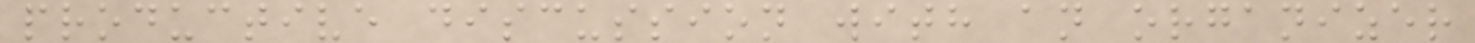productive discussion with an organizer
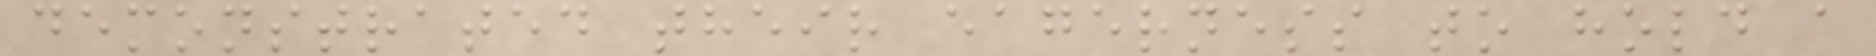demonstrated their eagerness to hold a
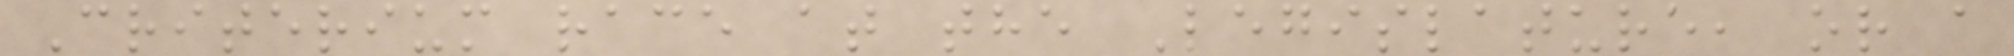Criterium race at the Legislature, or a
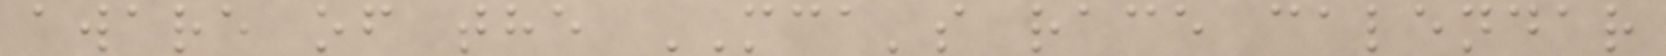aware of the MCA's race calendar
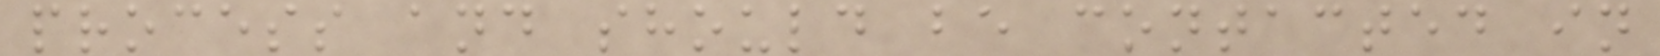process and should be contacted in
